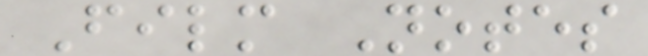Film Notes
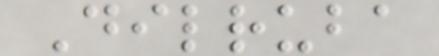Dilruba
